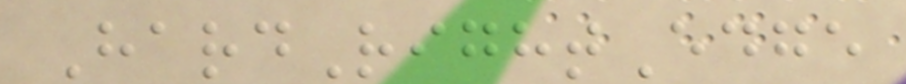HardRightEdge
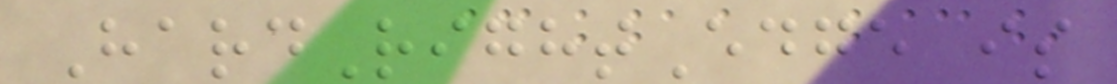HardRightEdge is
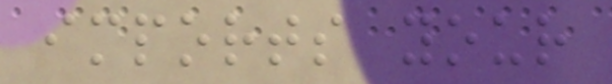imports your
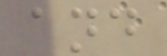and
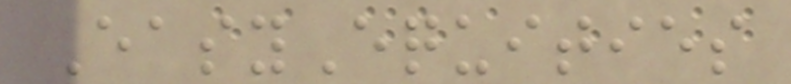EasyEquities
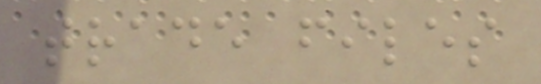trade files
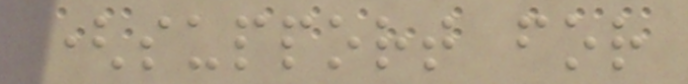(support for
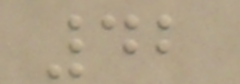42
